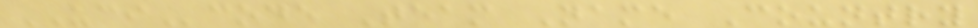UCIcode Team Name Country
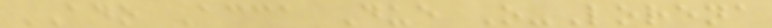ADO Acca Due O-Lorena
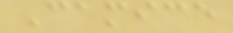Camice
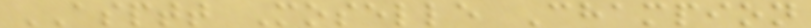ASPTT Moselle Champion
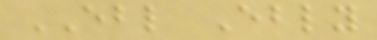EBL Ebly
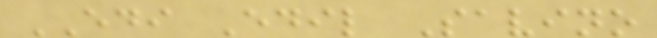EDI Edil Savino
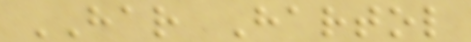HAR Hartol
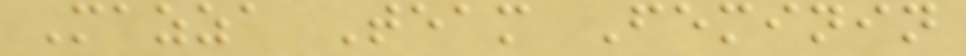Mazza Team Feminin
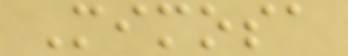Mimosa
